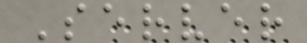Server
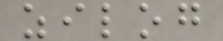zilog
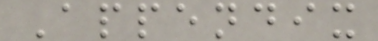Appendix
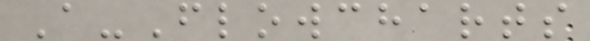A-Flowcharts
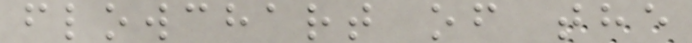flowchart of the
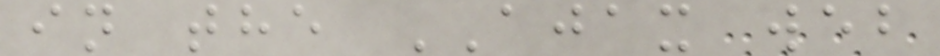in the AJAX web
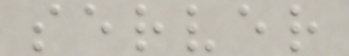server
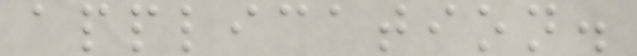application.
